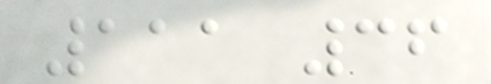111 36
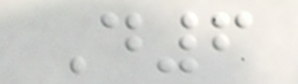D6
